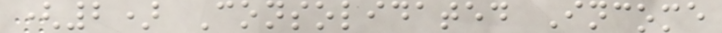(2) Consolidated Income
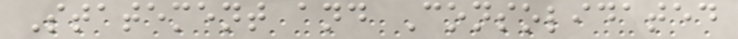Statement and Consolidated
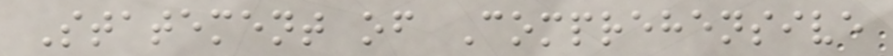Statement of Comprehensive
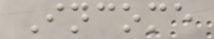Income
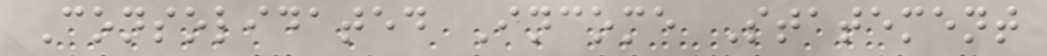Consolidated Income Statement
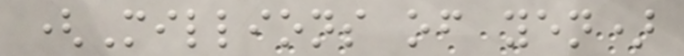(Millions of yen)
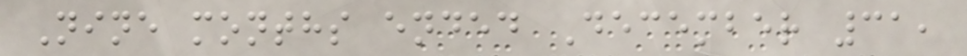Nine months ended December 31,
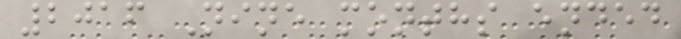2016 Nine months ended
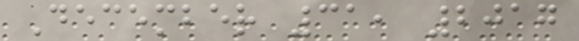December 31, 2017
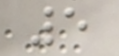5
